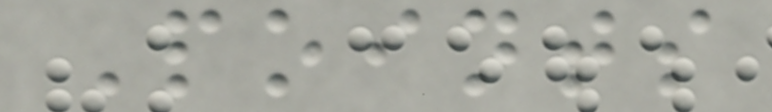Points
